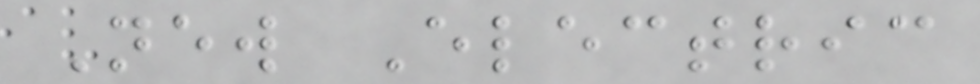New Electric
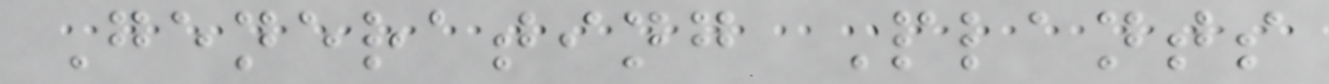Generating Plants
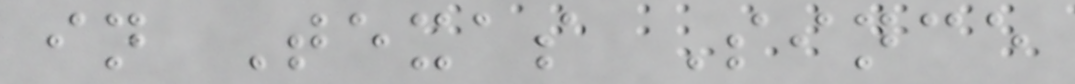in Texas Since
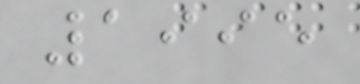1995
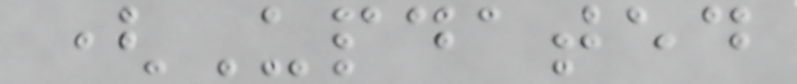(Updated
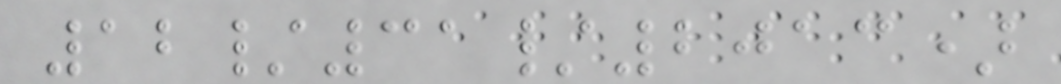12/31/2013)
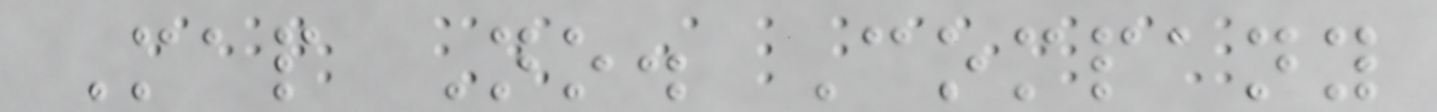Map No. Company
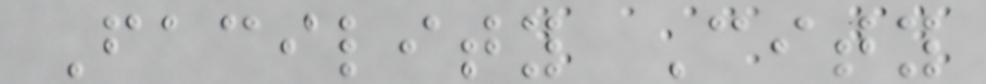Facility City
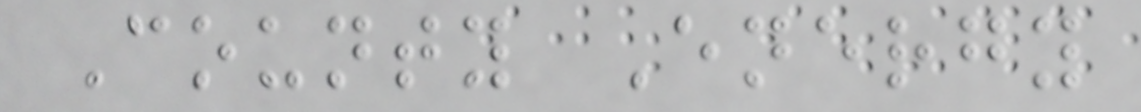County Energy
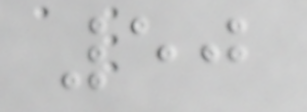50
